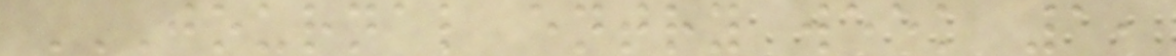JOURNAL ENTRY WEEK 1,
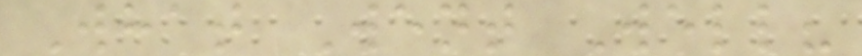What Went Well?
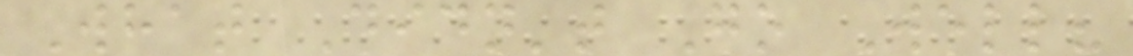What Didn't Go Well?
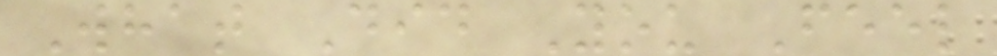What Did You Feel
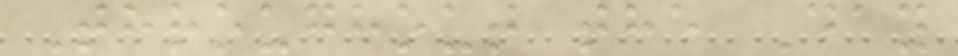Throughout the Day
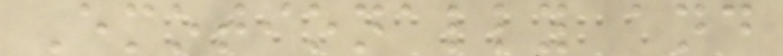Emotionally and
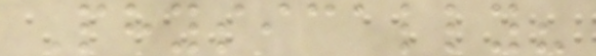Physically?
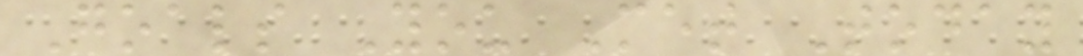Goals You Met Today
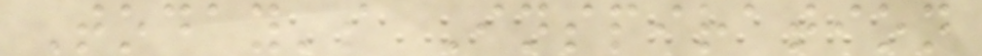Today's Inspiration
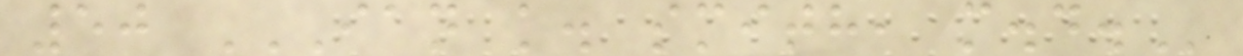50 IAN K. SMITH, M.D.
